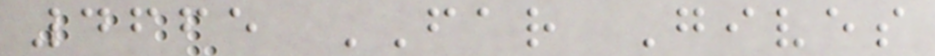4665 FAR Gives
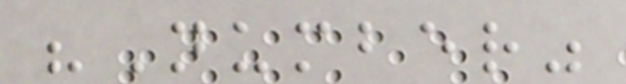"Number"
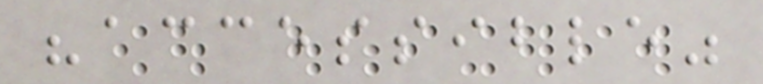"accessible"
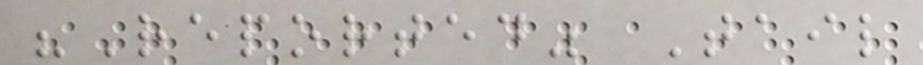"Reported" Tail
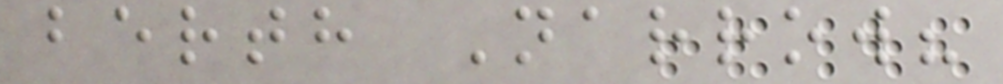berth Narrow?
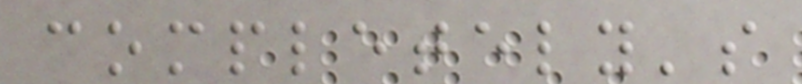completely's
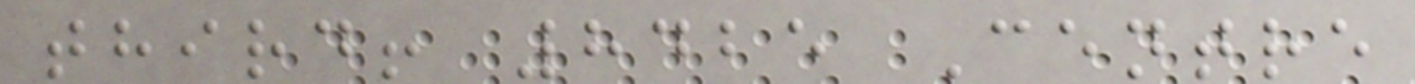third! 8425 Centre
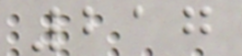217
